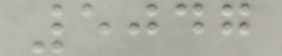5047
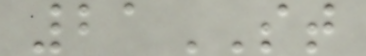21ST
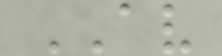AV
